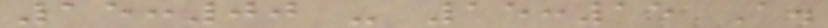15:00 - 15:15 A.
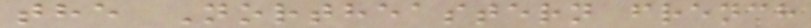the Northeastern french
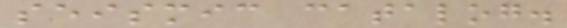seismic catalog.
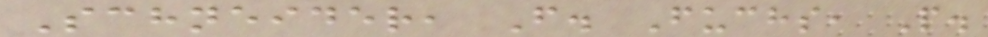Schneider, F. Fuchs, P.
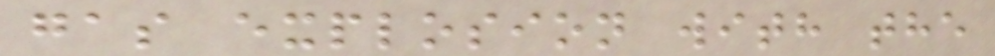gas explosion with the
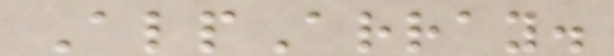AlpArray.
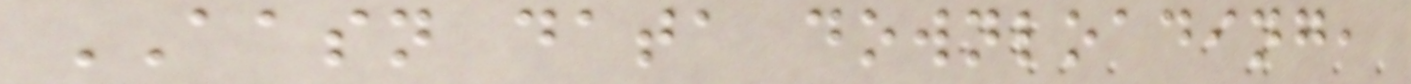AASN data downloading,
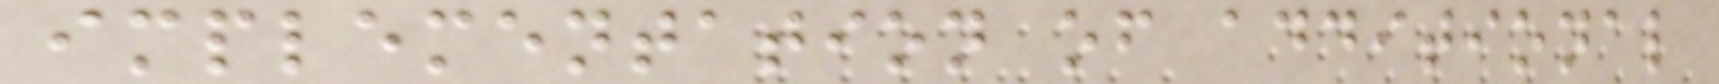implementation of additional
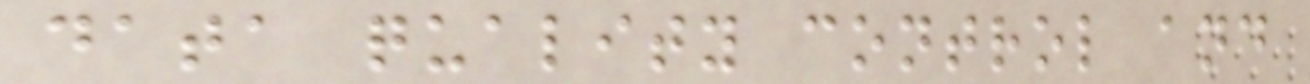data quality control and
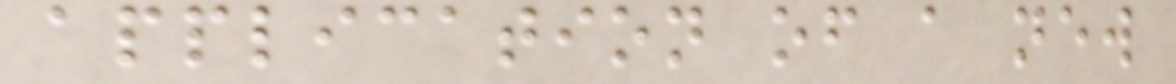application of a new
